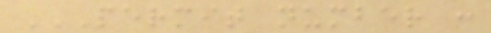PERMIT NUMBER :
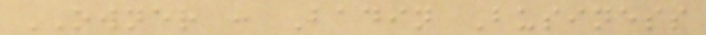OWNER : Badin Business
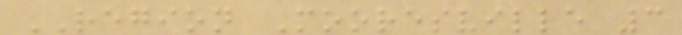REGION Mooresville 3
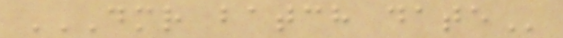DMR BATCH DATE
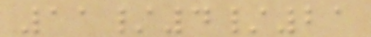11/4/21
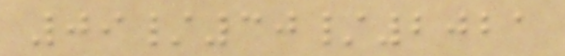09/30/2021
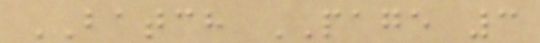BATCH PAGE 3
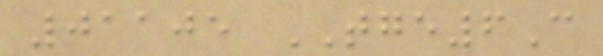01105 TGE6C
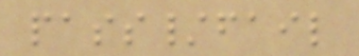pass/fail
